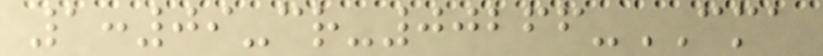1:09-cr-00266-CMA
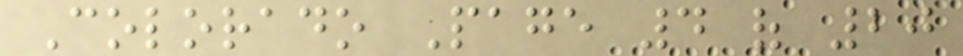Colorado Page 4 of 20
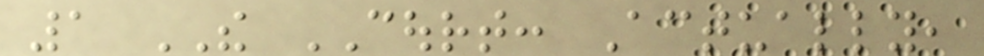1 THE COURT: Actually,
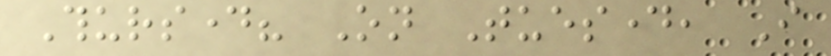Thursday? On Tuesday, I
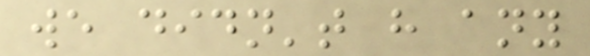we didn't have any
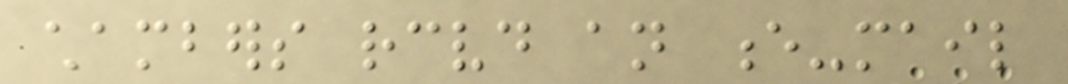chambers received an e-mail
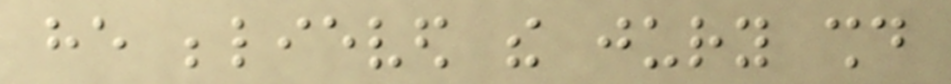he believed the jury should
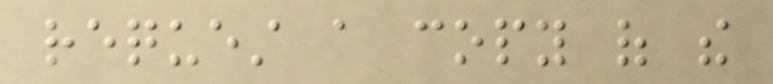request a copy of the
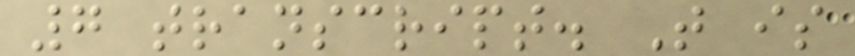7 transcript. That is
